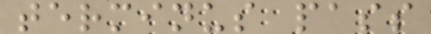terminus pass
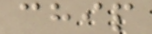chip
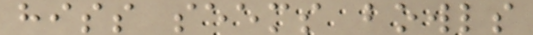hiss seems bowls
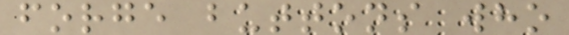forge buttons who
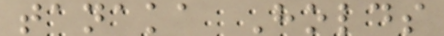tanaka Holds
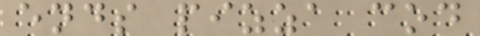ends pizza cod
